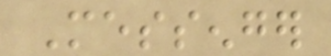Messenger
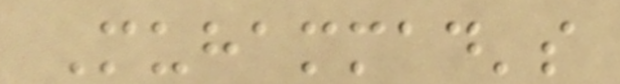Muhammad's
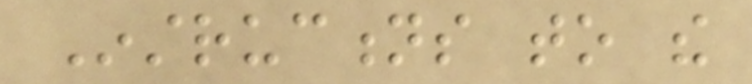Instructions to the
